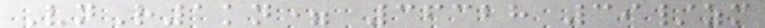VnR1kn= 36328 39/zm
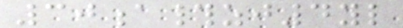30a#zj4yl
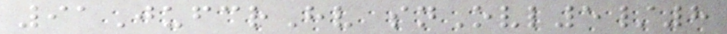91JufcrHv snOvl5/8
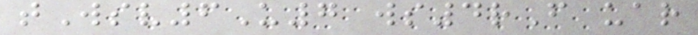tWsv6U7 ws4rF uar
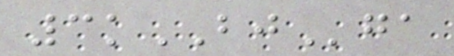3kBJga
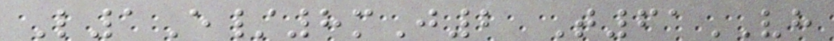L1E/8mJ2 T61VH
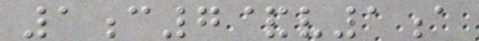1c7&v1a
